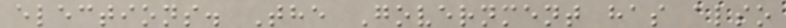elections. The Government has also
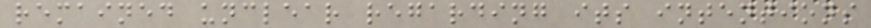remained unclear regarding its intentions
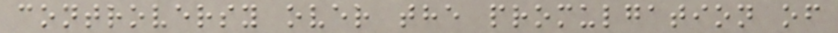controversy over the promulgation of
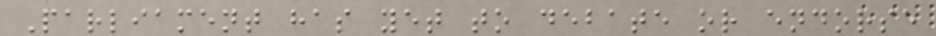Parliament has yet to debate or endorse
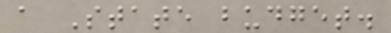a State budget.
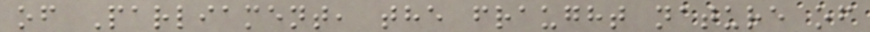of Parliament, the fraught nature of
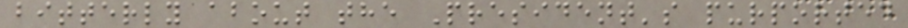bitterly about the President's purported
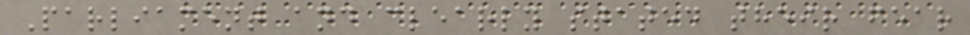Parliament and clearly stated their fear
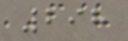298
